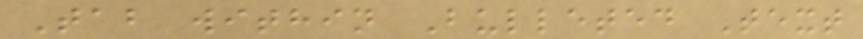Tab within Bulleted Text
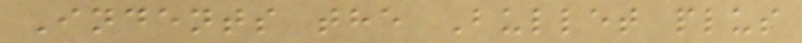Indents the Bullet plus
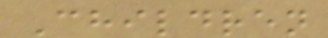Children
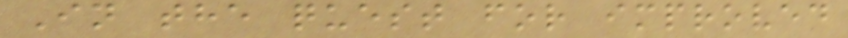In the quest for improved
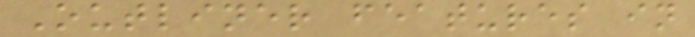Outliner features in
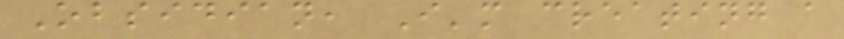Obsidian, I'm creating a
